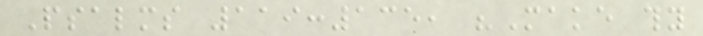Psalms 119:135, "Make thy
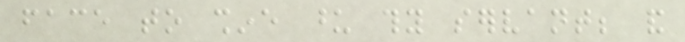face to shine upon thy servant; and
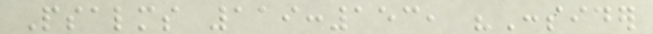Psalms 119:153, "Consider
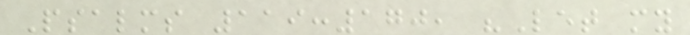Psalms 119:170, "Let my
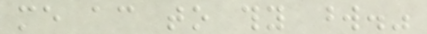me according to thy word."
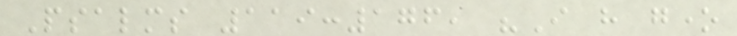Psalms 119:176, "I have gone
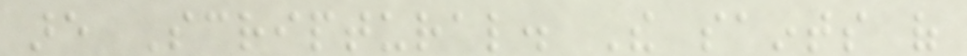are Scriptural. The saints of
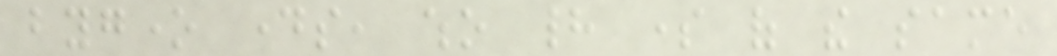bygone days, who had some of the same
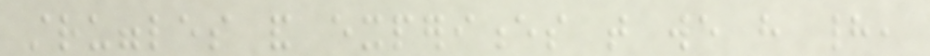struggles and experiences that we have had,
